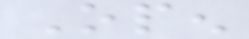Open
